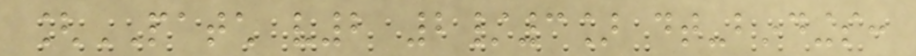[PATCH v2 2/3] dt-bindings:
